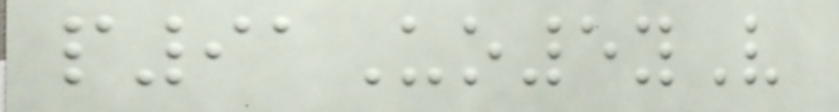p91Uo5yV
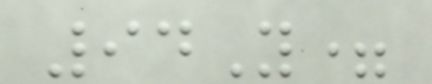94Y=
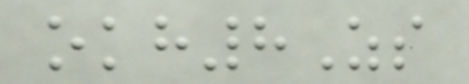okh8Zs
